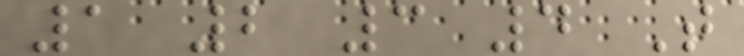1 2 3 4 T
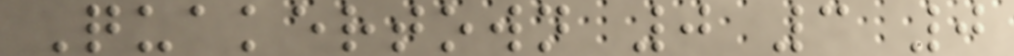Quakertown 0 3 0
